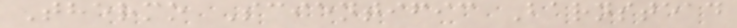Thermo Scientific Barnstead
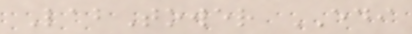LabTower EDI
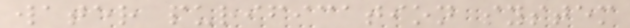water purification system
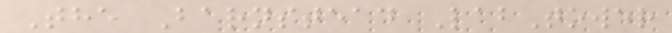The Barnstead LabTower
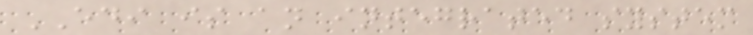EDI is an integrated system
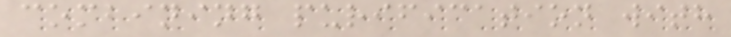combining purification with
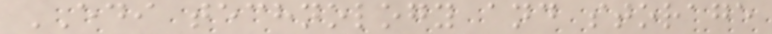EDI technology and storage
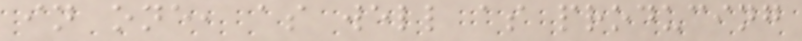in one, as well as producing
